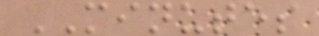MINUTES
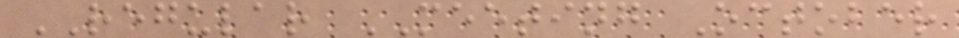REGULAR MEETING October
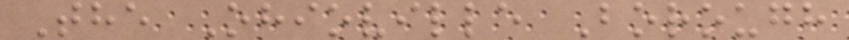The Ohioville Borough
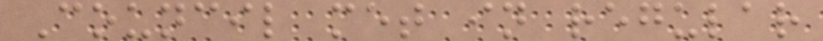Council met in regular
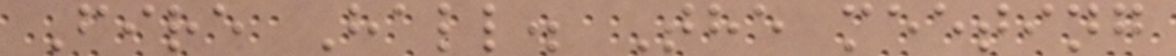Fire Hall. The meeting
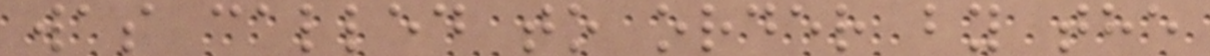was called to order by the
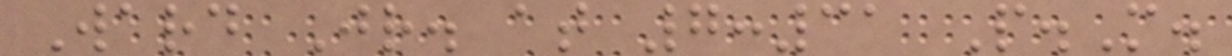Ward Jr. at 7:31 P.M.
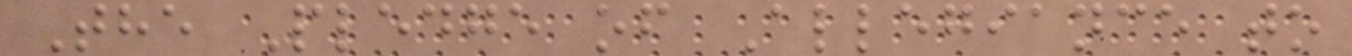The Pledge of Allegiance to
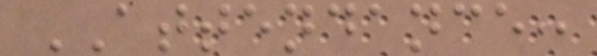ATTENDANCE:
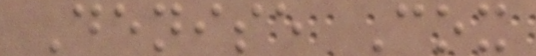Denise Cox
